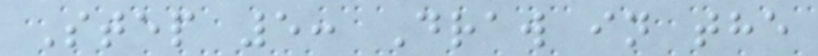Step 5: Draw in the
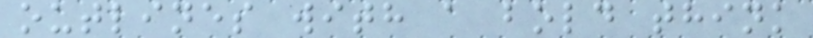outlines with a bold think
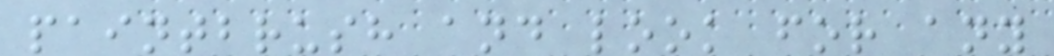paintbrush and look for any
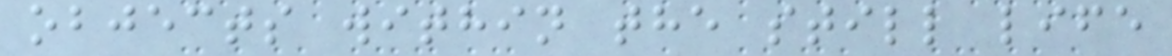objects within the still life
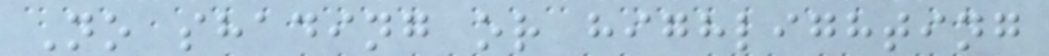No shading or highlighting
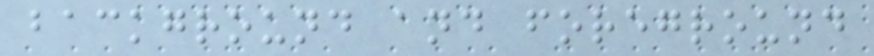background and foreground
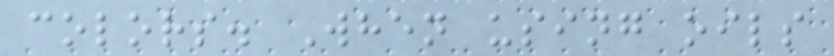colors. When using oils
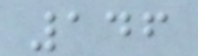146
